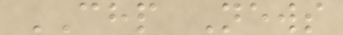CHP News
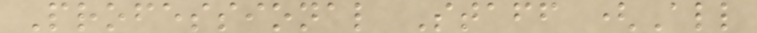Professional Staff (All
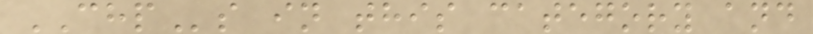CHPs in this category and
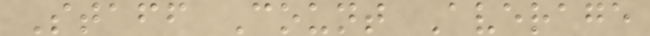Staff Count Average
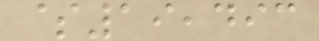$19,493
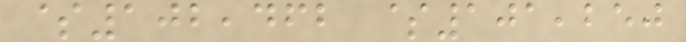$102,462 $101,250
